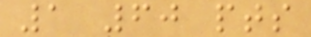1 60 pts
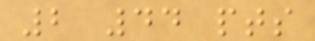2 44 pts
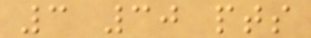3 30 pts
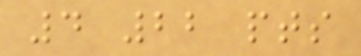4 22 pts
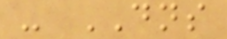- DNS
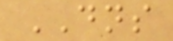DNS
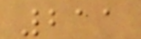211
